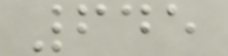645
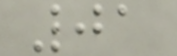01
